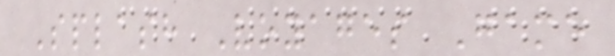Splash Voyages Game
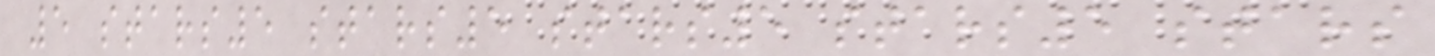5 stars5 stars5 stars5 stars5 stars
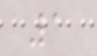1
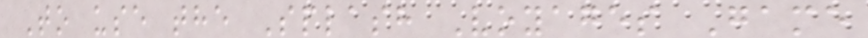To use the Splash Voyages Game
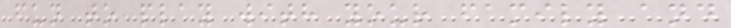fun to play with your family and
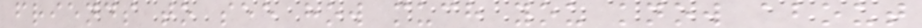friends to see how much you know about
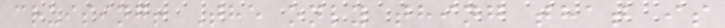cruising! The only thing that is
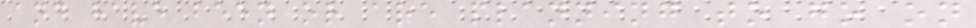and have been or are planning to go on
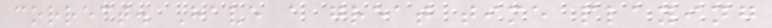correct. Have a great time playing
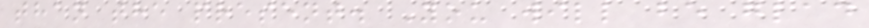than the present. You will be glad
